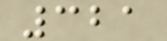321
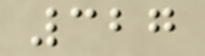327
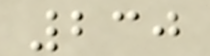230
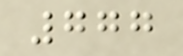777
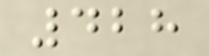428
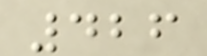426
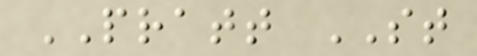PRATT ST
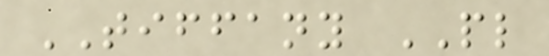TIFFANY PL
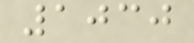1030
